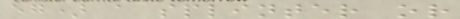eg) a splinter or
